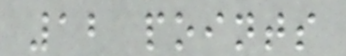12 points
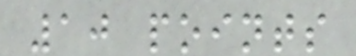10 points
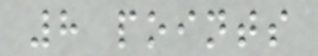8 points
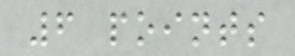6 points
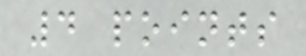4 points
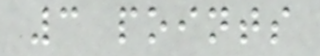3 points
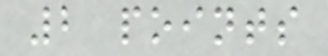2 points
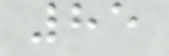85
